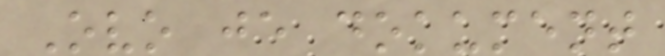Ovo je dokument
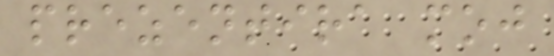prezentira moj
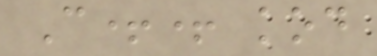C++ kod
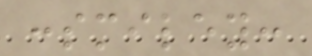:smiley:
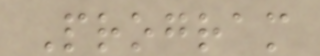Program
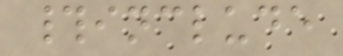#include
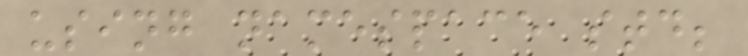using namespace std;
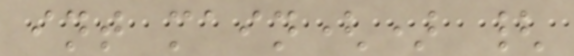int main() {
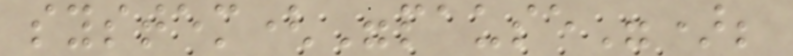system("pause");
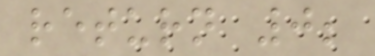return 0;
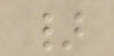}
